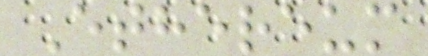Ethereum
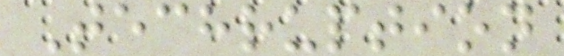Techruption
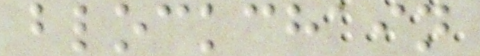blockchain
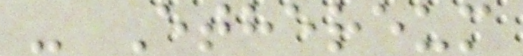- Ethereum
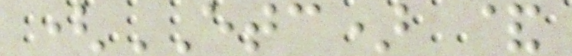(ETC) &
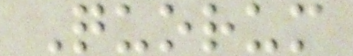Quorum
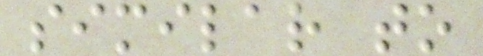similar to
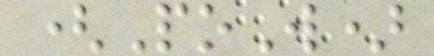(PoW)
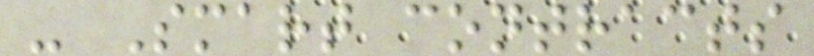- Smart contracts
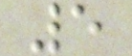5
